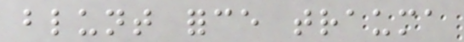blunt force trauma
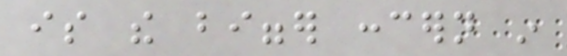is the bigger concern in
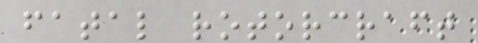fatal rotorcraft
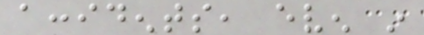accidents, even in
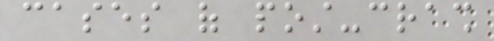cases of post-crash
